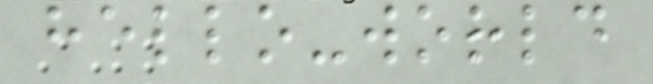hello-world
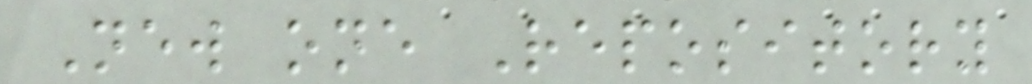New one Repository
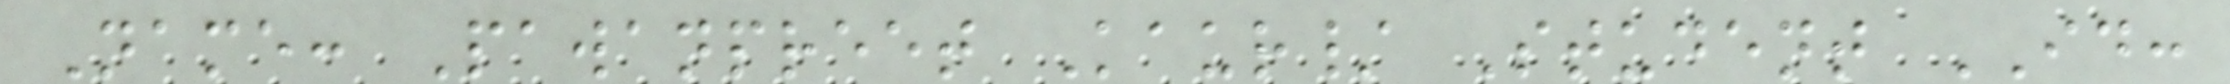Name: Pawanpreet Kaur/ Student ID:
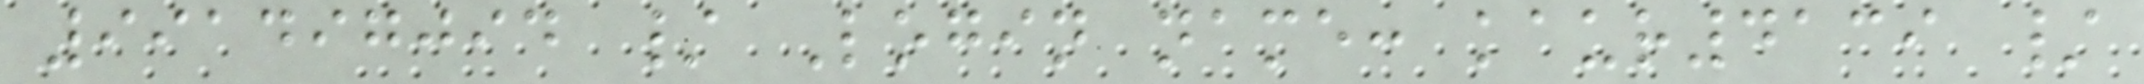991497094 / Login name: kaur4139 /
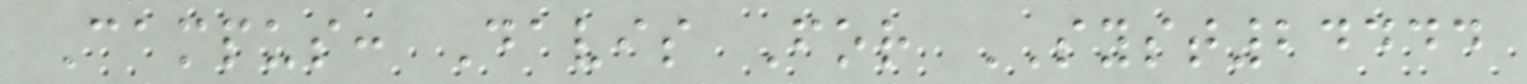Campus: Davis For SYST24444
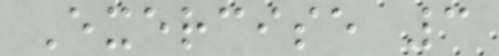Exercise 3
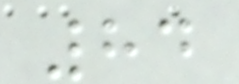84
